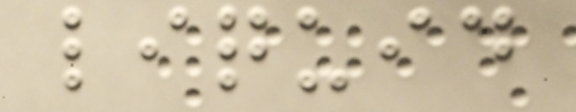liquid
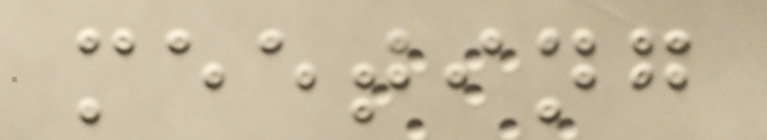meeting
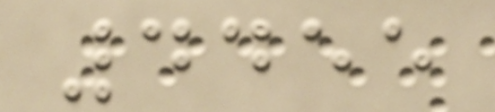4455
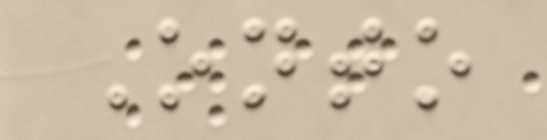Onto
